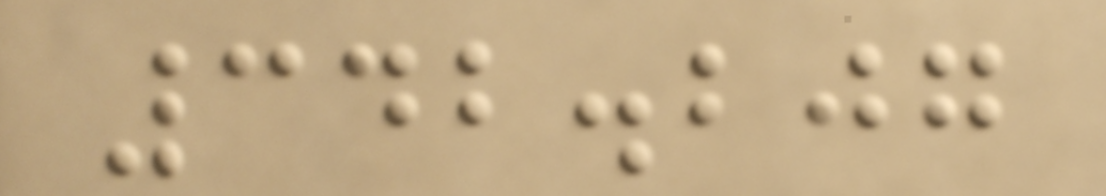342.207
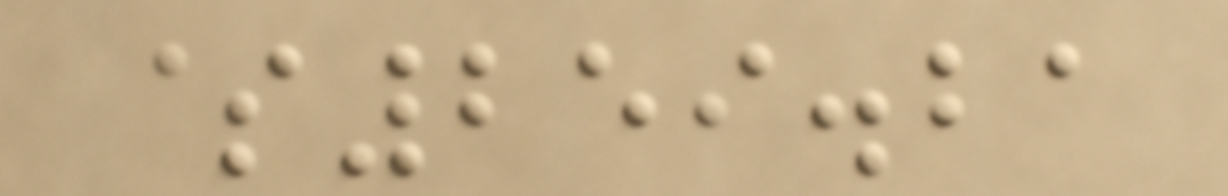$259.21
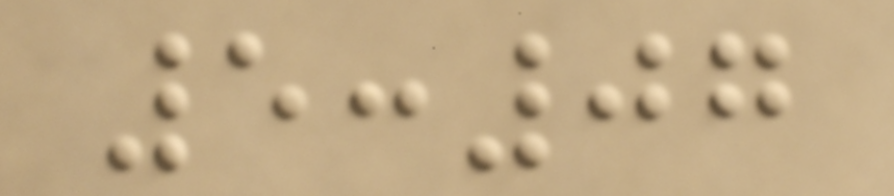5:07
